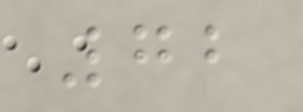72
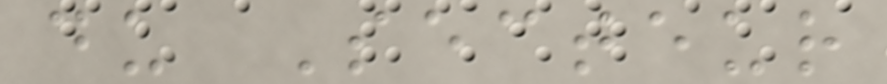du Secteur
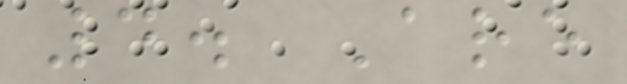4. Are
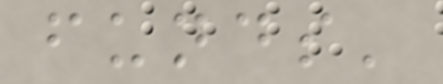funds'
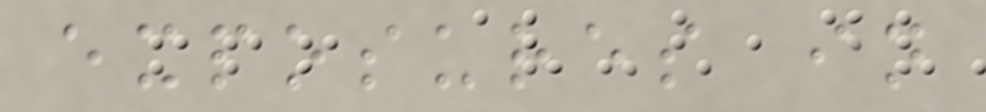exposures in
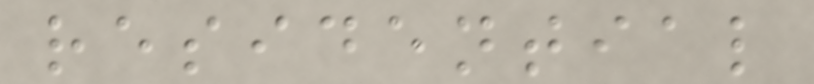residential
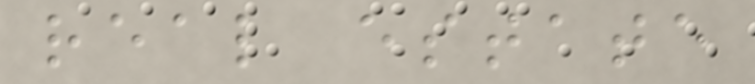real estate
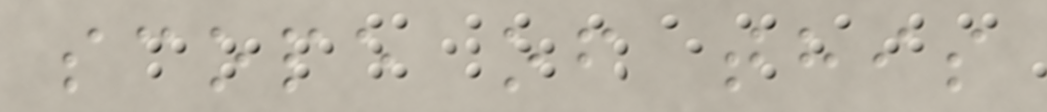scope of this
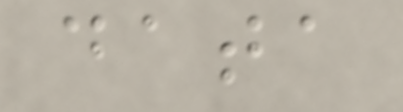data
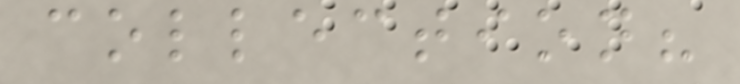collection?
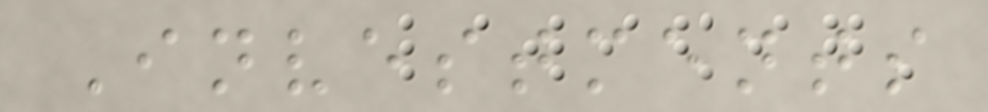Investments
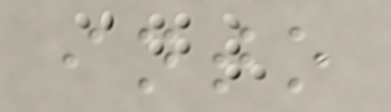into
